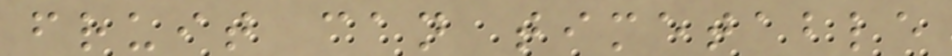fruit can timetable
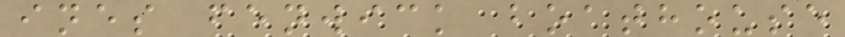ines fenwick boathouse
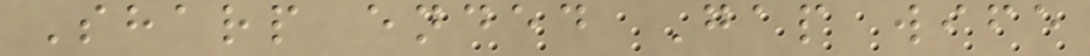Sharp ended Gap wife
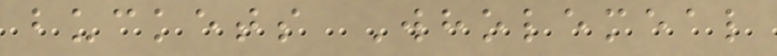buckets Wholemeal
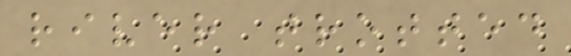river trotted
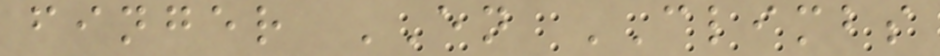finger EN CLIMBS
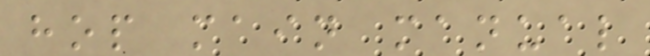hop main manual
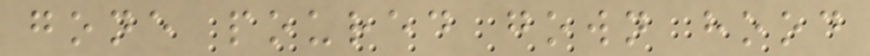gone poured gown hood
